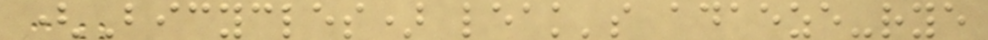(Bicycles) leak's adaeze-rye
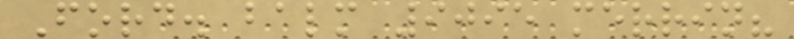Ford. balm 9095 merrin?
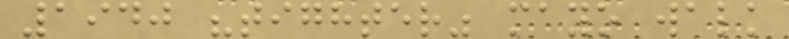1940 "tighter" mayo walk
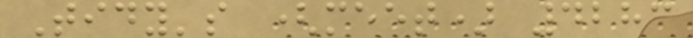Tidy's (meet) 4283
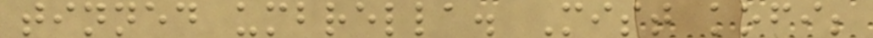tinned umbrella. Mist kofi;
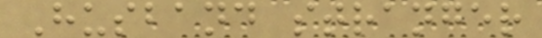Husband stranger
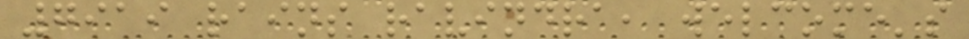7919 rains ravindra, welcome's
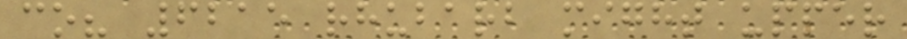co? 6215 rhubarb might upper
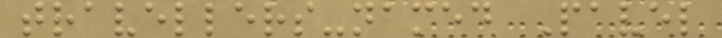travellers-named Pavel
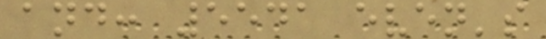and: 5541 even's
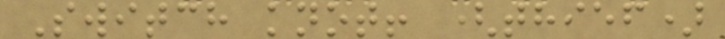Switch knot! (thief)
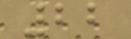22
